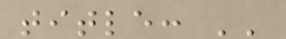title: ''
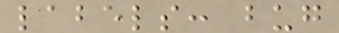labels: bug
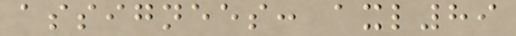assignees: axl89
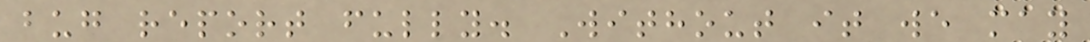bug report fully. Without it we may
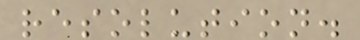resolution.
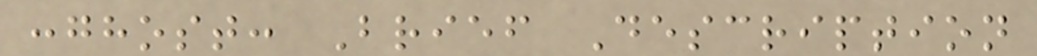:ghost: Brief Description
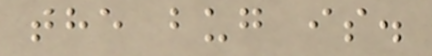the bug is.
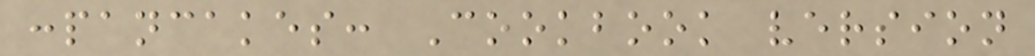:pancakes: Cookbook version
